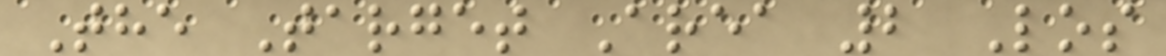The Target Area 2 Los
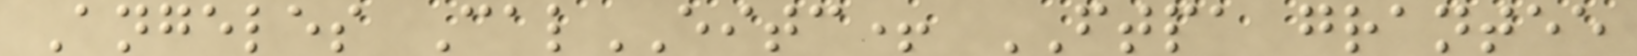Angeles CalEITC+ FTPA grantee
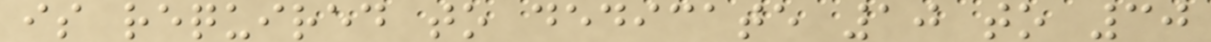is required to dedicate 10 to 30
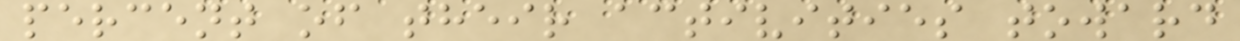percent of their activities toward
